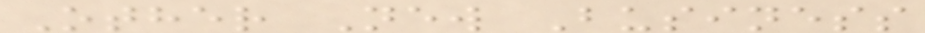Other New Business
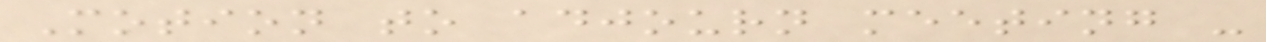Motion to adjourn meeting -
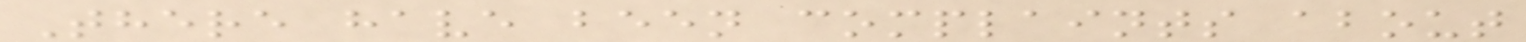There have been complaints about
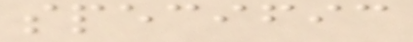specific
